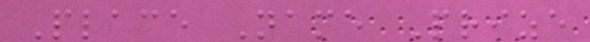Place Name Prize
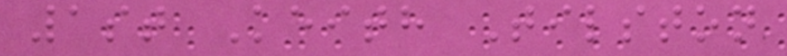1st Keith Tilston
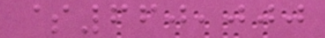$660,000
